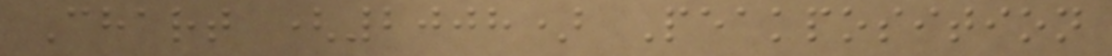Chart (2008) Peakposition
